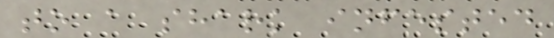to a shark infested
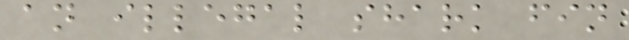an illegal shark fin
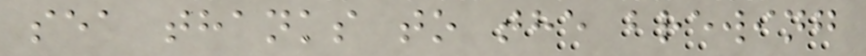sea thanks to the brewing
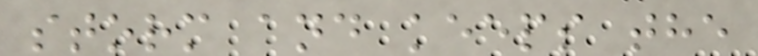storm and keeps the
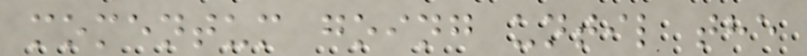momentum going until the
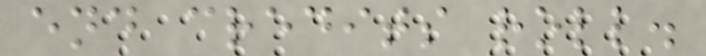end credits roll.
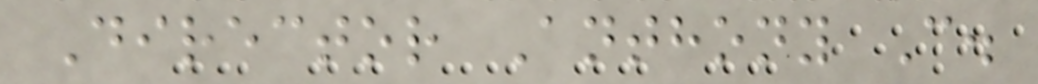Director Anthony C.
